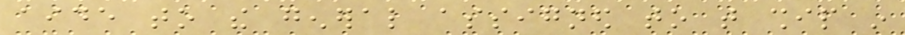aide to the general assigned to that ship in
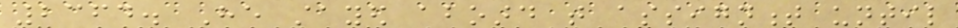2364. He stayed aboard that assignment until
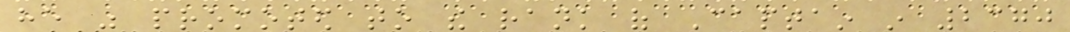he was promoted to the rank of Captain in 2370
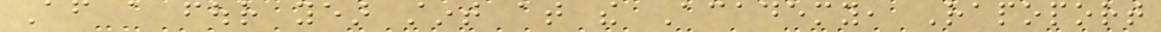After a four year stint at the Academy, Rapoport
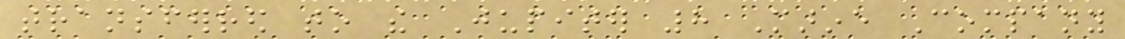transferred to the Jupiter 8 Marine Company
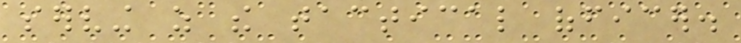serving as the tactical officer.
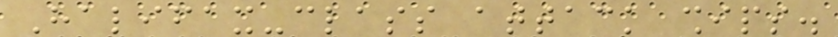Halifax-class attack ships.
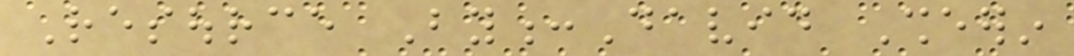Resource By:David Sheerin
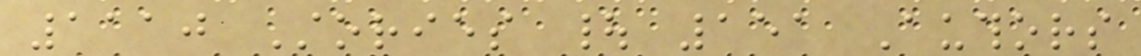1110 Stories | 151 Authors
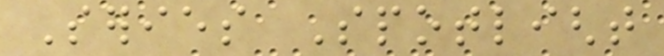Series Spotlight
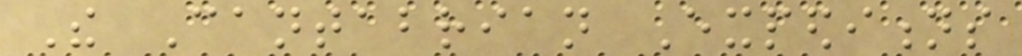The Cantabrian Expeditions
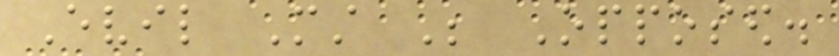Evil Must Be Opposed.
